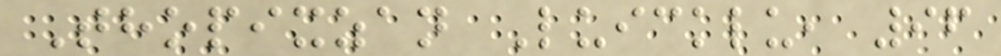Thopixzan Luicklu, 96
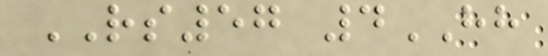RS57 4HH
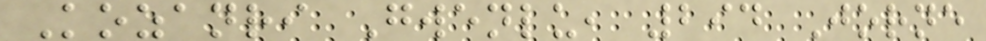Kozanri Gwenlu, 294 Jorne
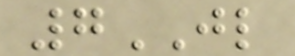7JL
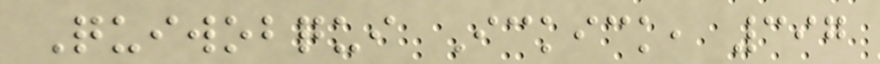Quiwobqui Ickick, 397
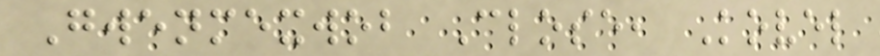Gwenmexwob Close, Kovel
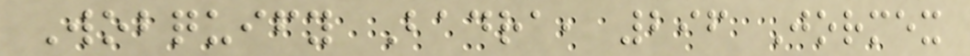Wobquify Badra, 296 Jormex
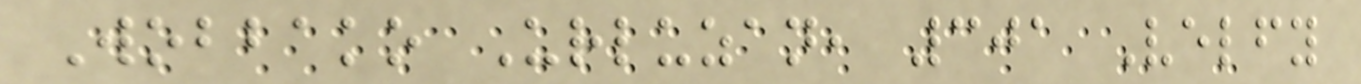Wobbako Urluzan, 301 Velfy
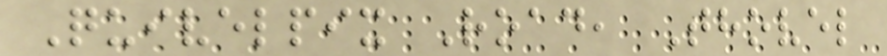Quivelpix Road, Thovel
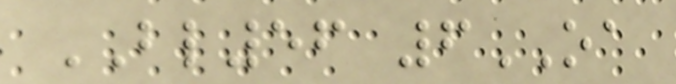BL56 6OA
